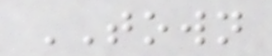TOWN
